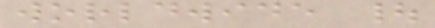worldwide |
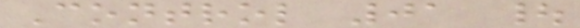Control 01 |
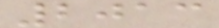2013
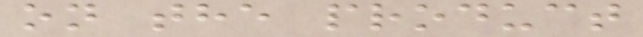on the product
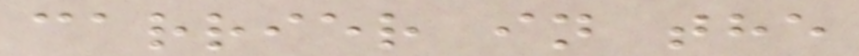carrier in the
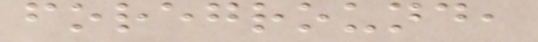foreground,
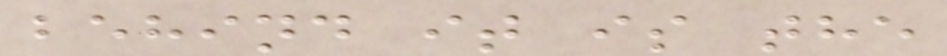behind it is the
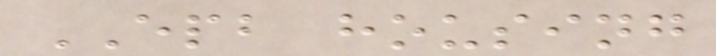EPB housing
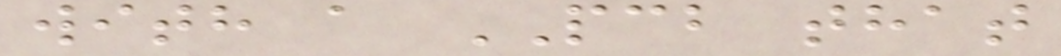with a PCB that
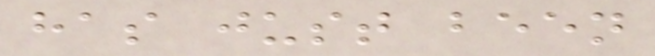has just been
